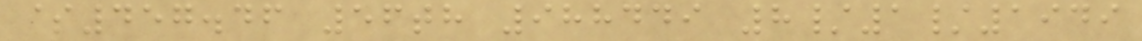$457.46 56th 988449 8/1/1949
